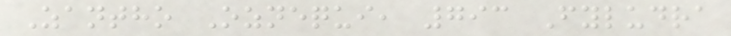Zantho Oznequi, 793 Fyludra
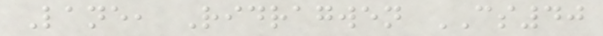Lane, Ridragwen CS40
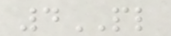4PL
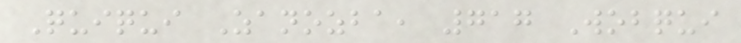Quiqui Zanozba, 717 Wobqui
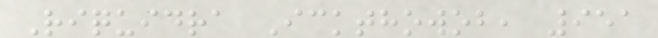Riquidra Ickthowob, 951
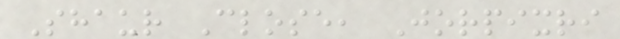Shaur Close, Jorpixri
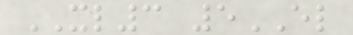XL3 5EL
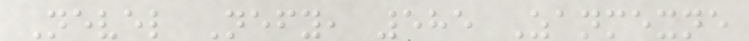Nevel Nefy, 585 Zanmexne
